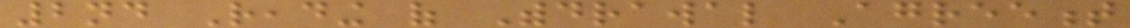2nd Reading of Withdrawal Agreement
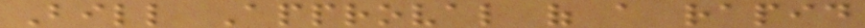Bill Approval of a rapid
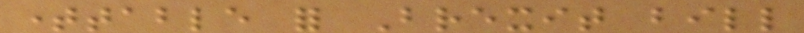timetable for Brexit bill
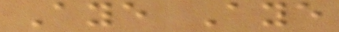Aye Aye
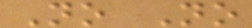No No
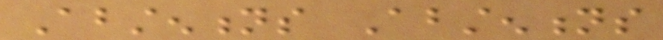Abstentions Abstentions
